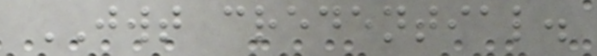JWT credential.
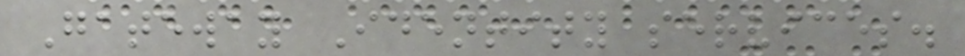Gateway Identity services.
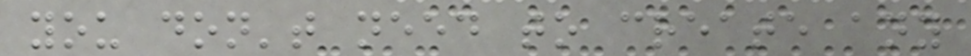you don't need to create any
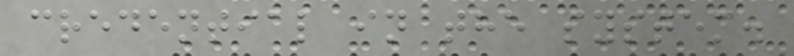credential in the system.
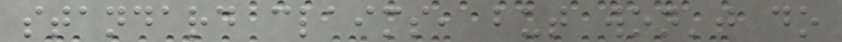standard claims, but won't do
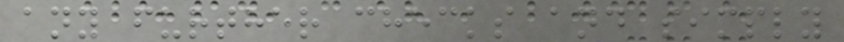any further checks and simply
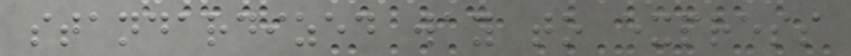standardized way to express
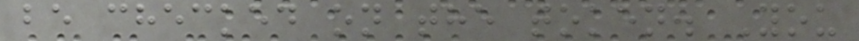be checked on the token. You
